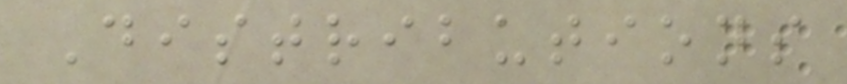Distributions
